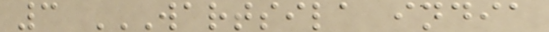3 WARTSILA INDIA
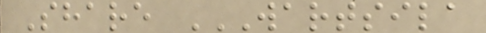Share WARTSILA
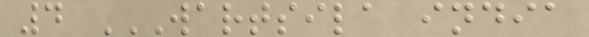4 WARTSILA INDIA
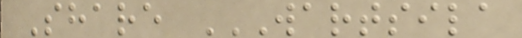Share WARTSILA
